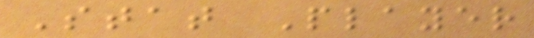Stat Player
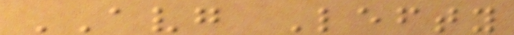AVG Lefty
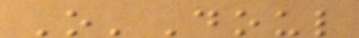O'Doul
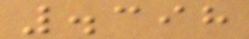.398
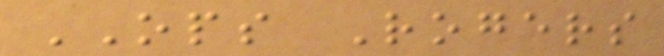OPS Rogers
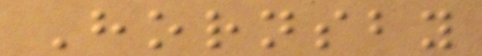Hornsby
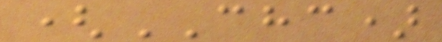(CHC)
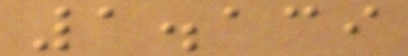1.139
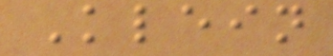Klein
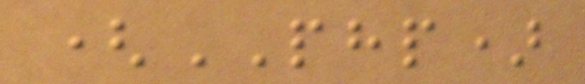(PHP)
